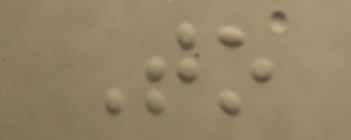To
